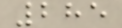285
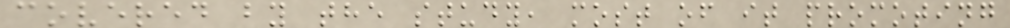covered by the study, most of it promoting
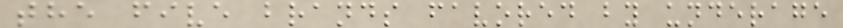the five brands favored by underage
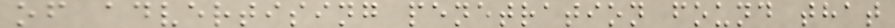of advertising penetration found that
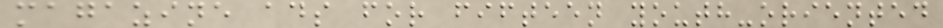magazine ads for fifteen youth-oriented
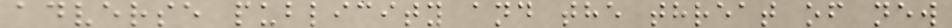adverse publicity and the threat of new
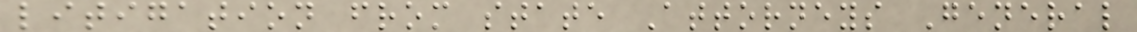litigation from state Attorneys General
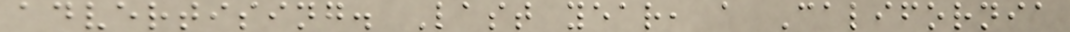advertising. Last year, a California
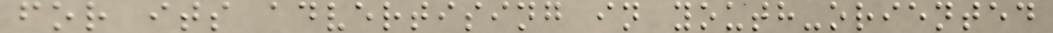for its advertising in youth-oriented
